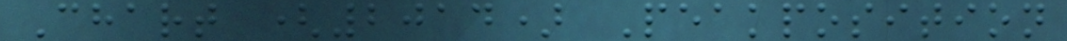Chart (2014) Peakposition
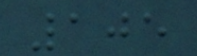105
